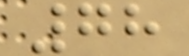78
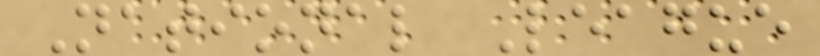National League
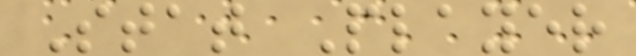Stat Player
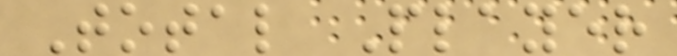Total Player
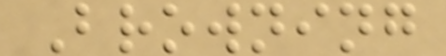Browning
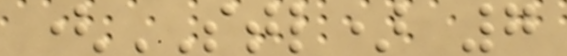(STL) 7
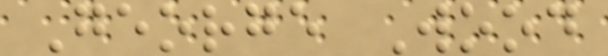George Wood
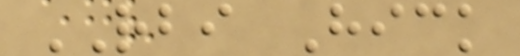RBI Hick
